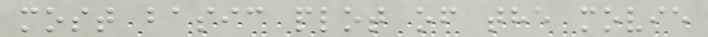most basic plot of the movie
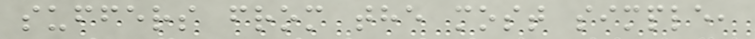suffers from the most simple,
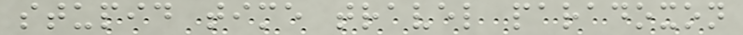stupid time travel paradoxon
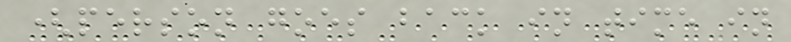(person goes back in time in
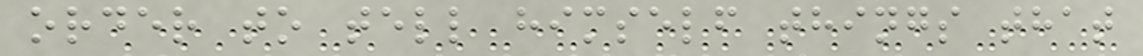order to tell himself things that
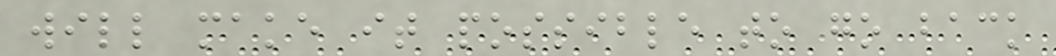will make it possible to go back
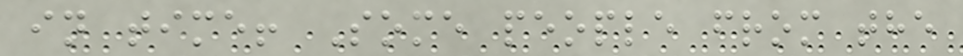in time! Some people from the
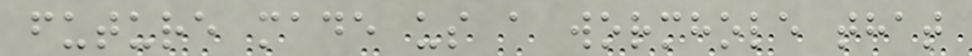future made us a wormhole that
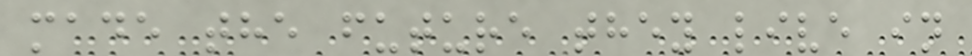made the future they live in
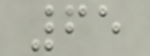65
